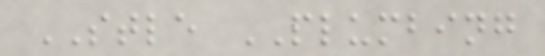STLE PLUMBING
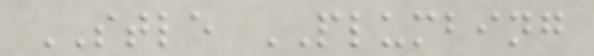STLE PLUMBING
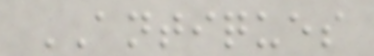ANTIQUES
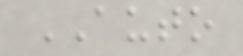AUTO
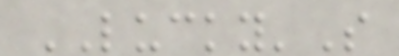LUCKY'S
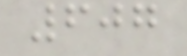607
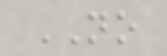NO
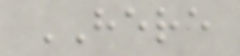HERE
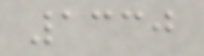1330
